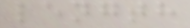length
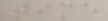time
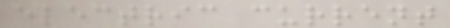electric current
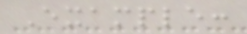Example:
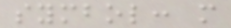symbol: m
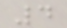4
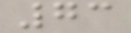73
